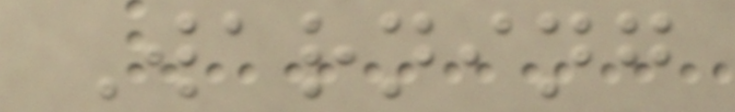Warning
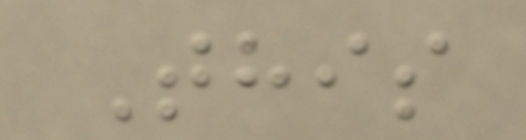This
